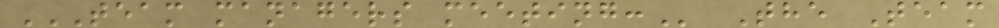TEAM MANAGERS MEETING: The Team
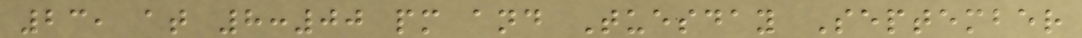23, at 8:00 pm and Tuesday September
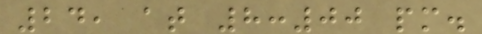24, at 8:00 pm.
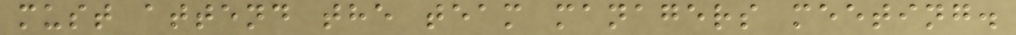must attend the team managers meeting.
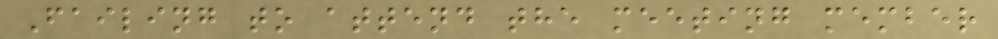Failing to attend the meeting member
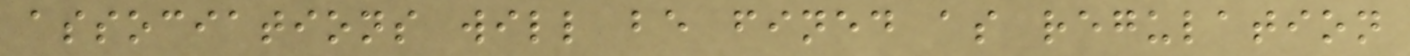associations will be fined as regulation
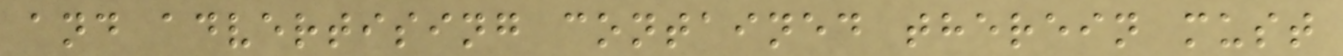and advertising contained therein must
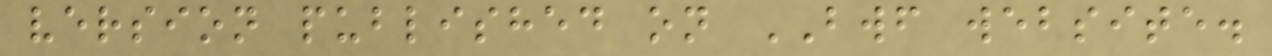version published on BWF website.
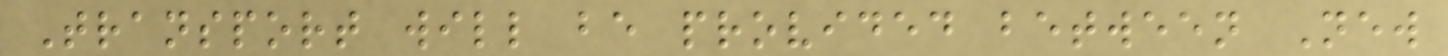Transport will be provided between New
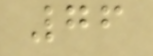76
